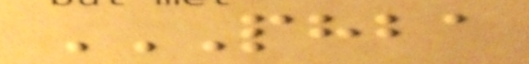PHBA
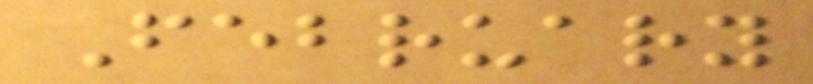February
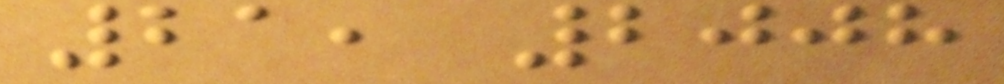21, 2008
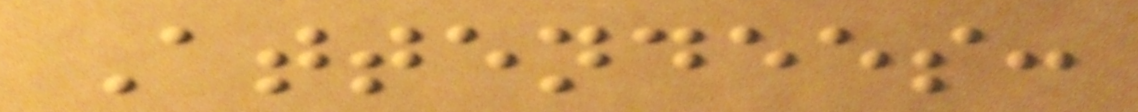Attendees:
